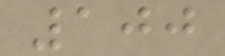100
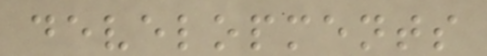developments
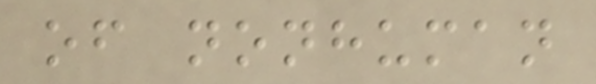of nonhuman
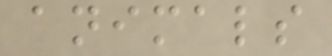animals
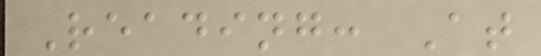Reading: At
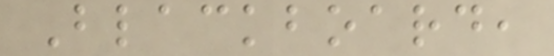Blackboard,
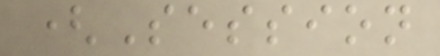(Session
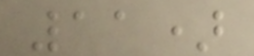11)
